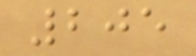205
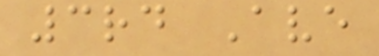3rd Ave
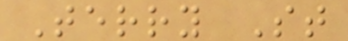Terry St
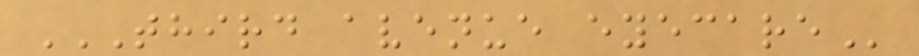THIRD AVENUE EYECARE
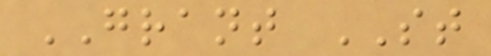GRANT ST
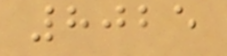8025
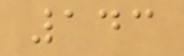143
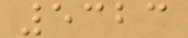5323
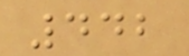442
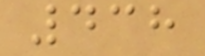438
